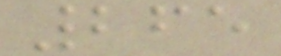265
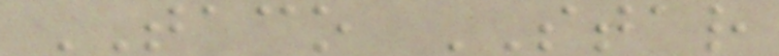TACO STAR
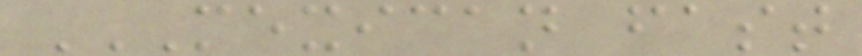MEXICAN FAST
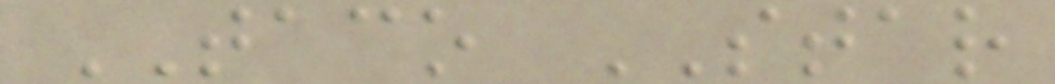TACO STAR
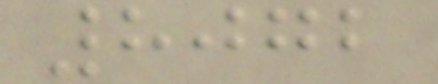8072
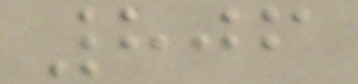806
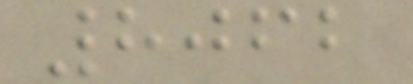8062
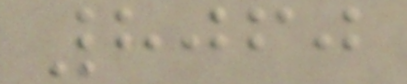8060
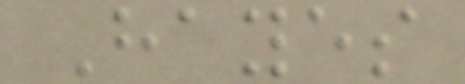Hayes
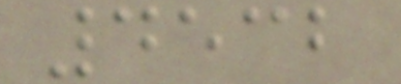4532
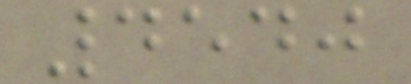4540
